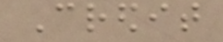Credit
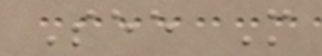See More
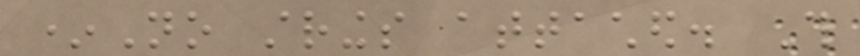*No strings attached. This
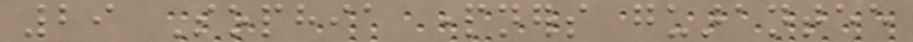29 Sophia partners guarantee
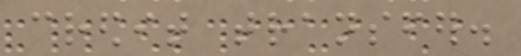credit transfer.
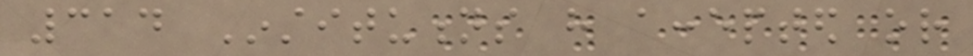314 Institutions have accepted or
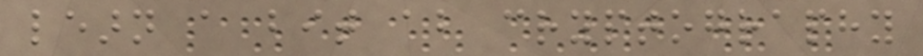learn a bit about cryptography
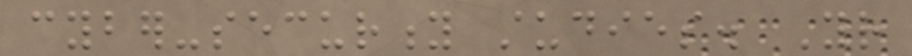cyber-security studies. Your
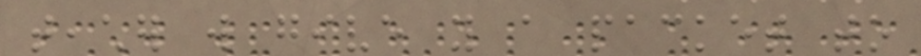teacher will give you a packet to
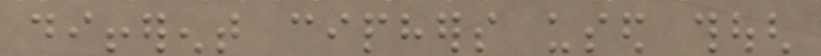different ciphers used though
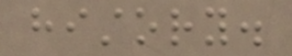history.
